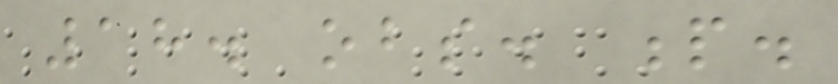18. obs. p.
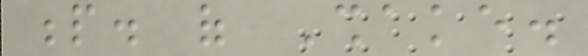p. of Shake.
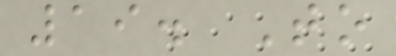19. To
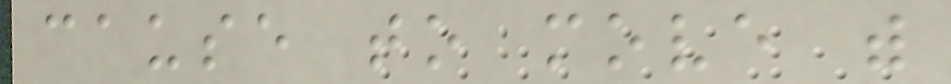cause to move with
